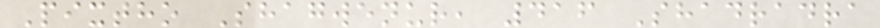Pixtho Shagwenur, 416 Shadradra
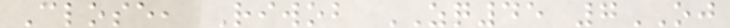Close, Riwob ZQ45 7OJ
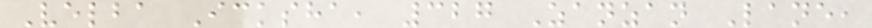Velba Icksha, 327 Zanzan Lane,
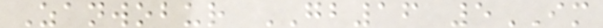Zanwobur GB16 5IM
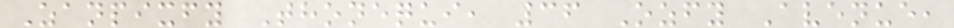Zanpixfy Thonequi, 36 Ozfy Avenue,
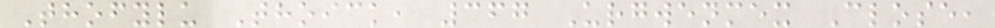Thofylu Thoick, 367 Urgwenmex Close,
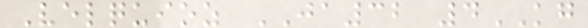Velquioz JA32 4KG
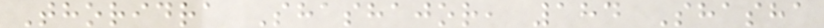Thoridra Shashajor, 184 Shasha
